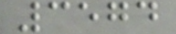3574
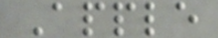Apple
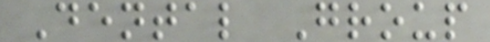Dental Group
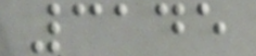3145
